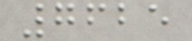7625
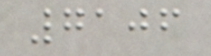7106
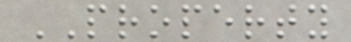PROPERTY
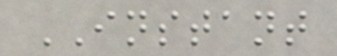INSTANT
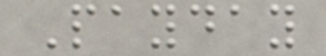Payday
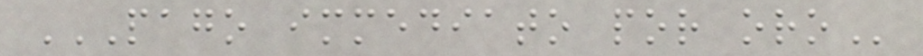PAGO IMMEDIATO POR ORO
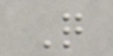Q
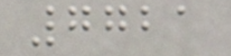7721
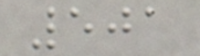501
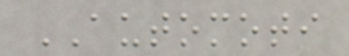AUTOMOTI
